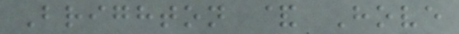Brighton & Hove
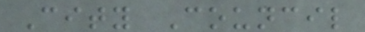City Council
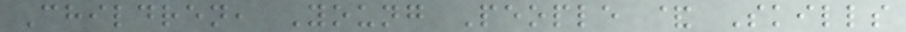Children, Young People & Skills
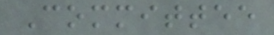Committee
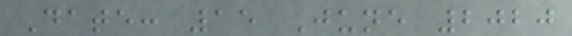Date: 15 June 2020
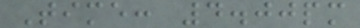Time: 4.00pm
